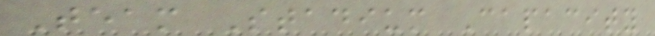Team Stadium Capacity
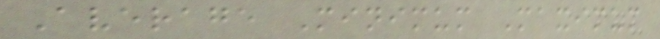Average Minimum Maximum
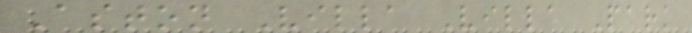Aston Villa Villa Park
